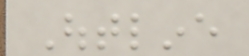Outline
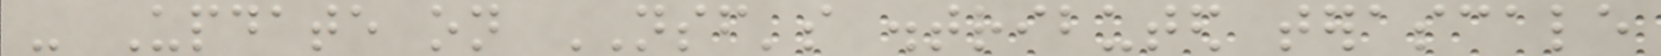- Update on NSF's distributed terascale
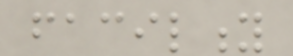facility
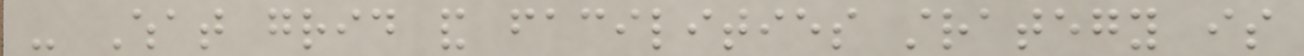- What grid and facilities strategy is
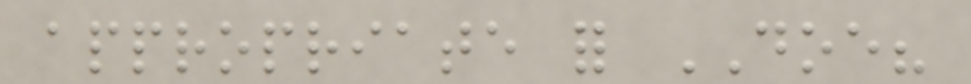appropriate for DOE?
